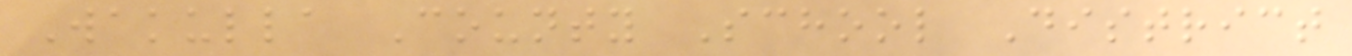Wakulla County School District
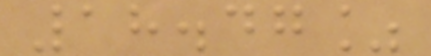18.47%
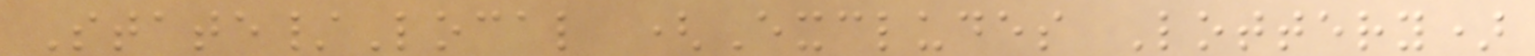State/Local (Excludes Lottery)
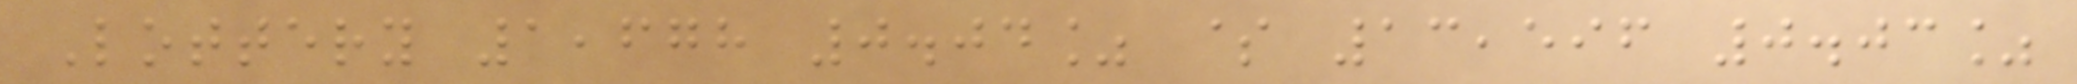Lottery 1,678 0.04% $ 13,596 0.03%
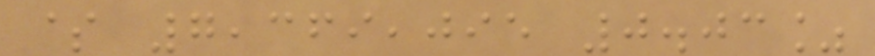$ 7,369,095 0.03%
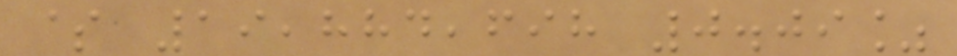$ 19,884,698 0.09%
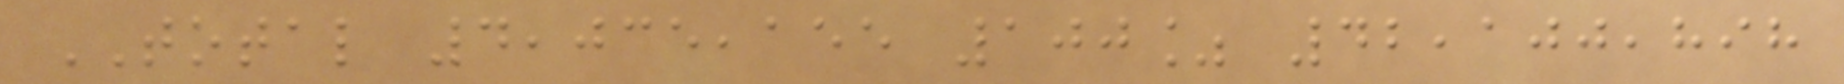TOTAL 4,035,155 100% 42,100,898
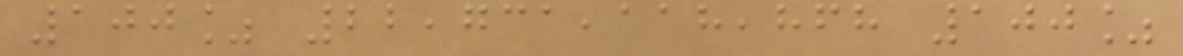100% 22,731,118,868 100%
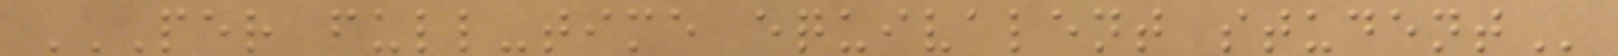PER FULL-TIME EQUIVALENT STUDENT
